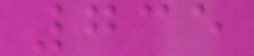735
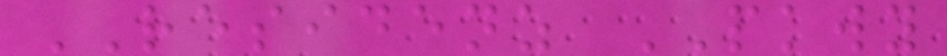RESIDENZ PKWY
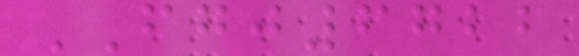FGJ6722
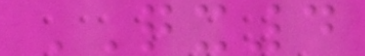QX4
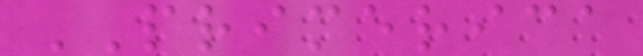PRIMERICA
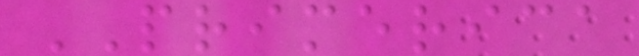PRIMERICA
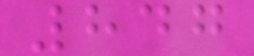847
